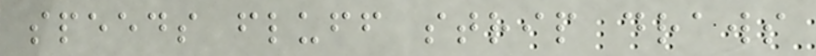speeds fluff strip draws
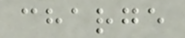charge
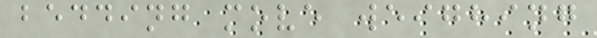bedding move weighing
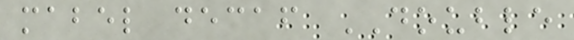mabel decaf DOUBLE
